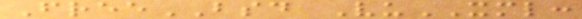FreeBSD VuXML:
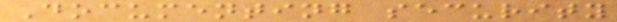Documenting security
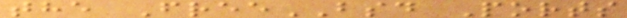the FreeBSD Ports
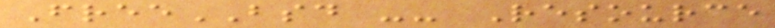FreeBSD -- Resource
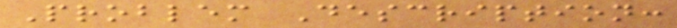Problem Description:
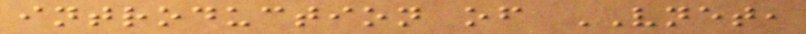introduction of VNET,
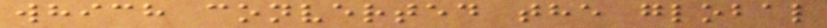which converted the global
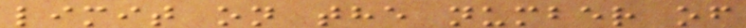limit on the number of
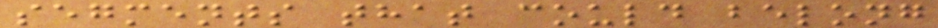segments that could belong
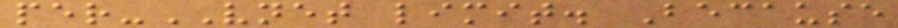per-VNET limit. Because
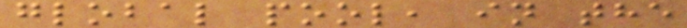global pool, in the
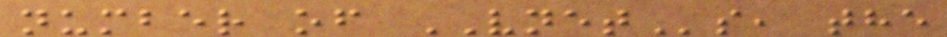number of VNETs, the
